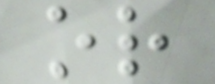or
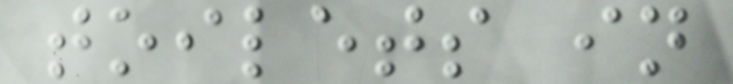toilets in
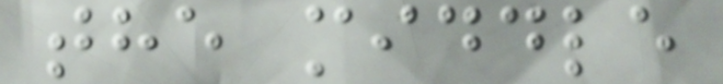the middle
